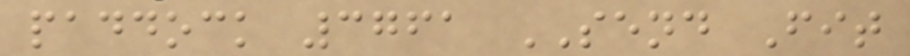paddock 3761 SEND Fit
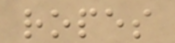ropes
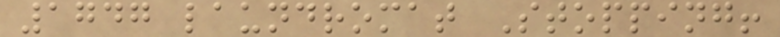1747 laundromat Stopping!
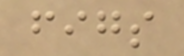figs
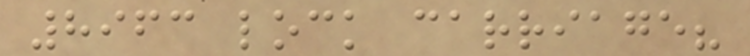8963 lock carriage?
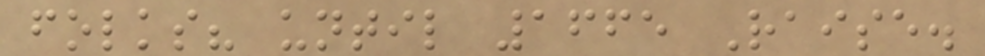folks? until 1665 Raise.
